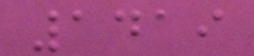1419
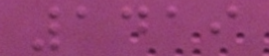1419
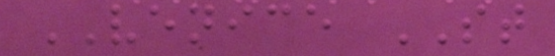VENICE ST
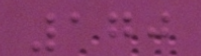170
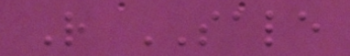R SALE
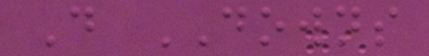D DOWNS
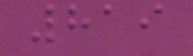819
